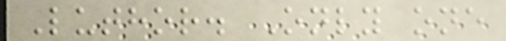Luthor. Only one
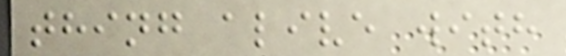thing alive with
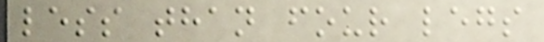less than four legs
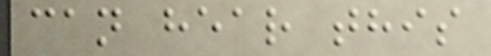can hear this
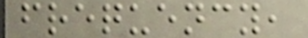frequency,
